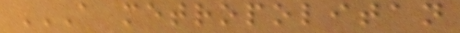A METROPOLITAN
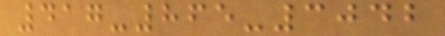417-865-3042
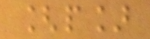[p]
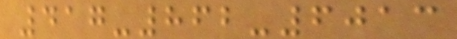417-862-6013
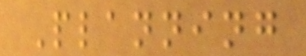Planning
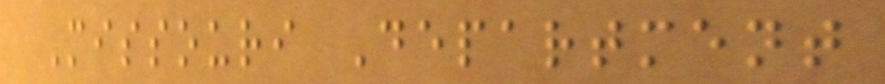Missouri Department
